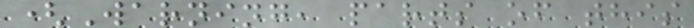(Warning, parts of this
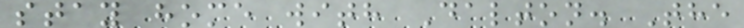stay home with Dalton. The
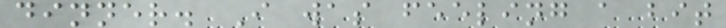dinner. I was feeling a bit
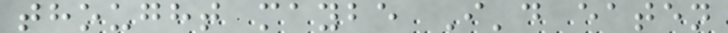thought maybe I'd eaten
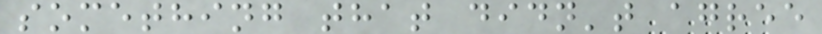something that didn't agree
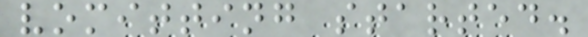vomitting started.
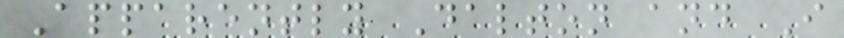Apparently Dalton and I
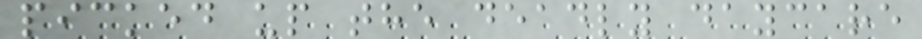picked up the deadly daycare
